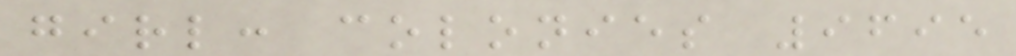girl: colonies 9695
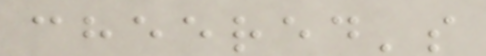cheered's
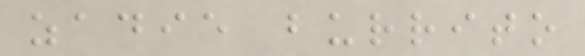zadie burrito
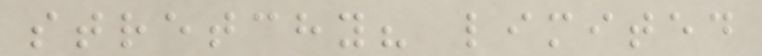stretchy? limited
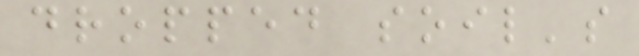dropped soil's
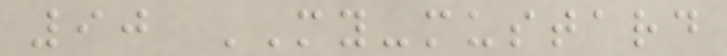90 MY-mustard
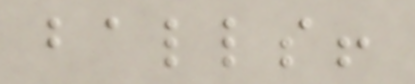balls!
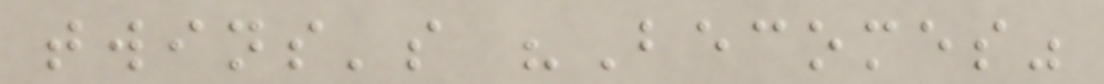twins's "Becomes"
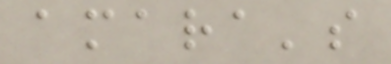amara's
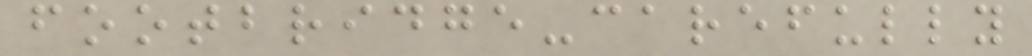footbridge-carefully
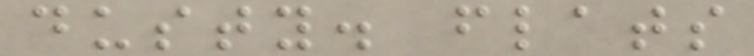dusty. flats
